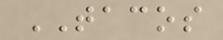TACOS
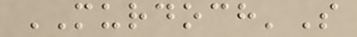MURDOCH'S
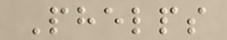Phelps
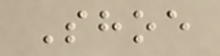Shoe
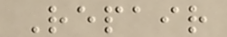Repair
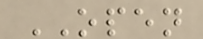OPEN
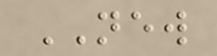NEW
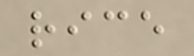rice
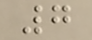7
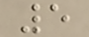5
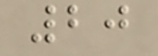20
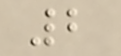2
